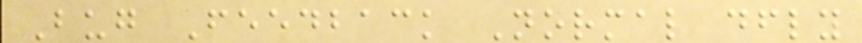Bug Feedback Normal dfly
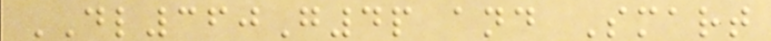DL360G4p and Smart
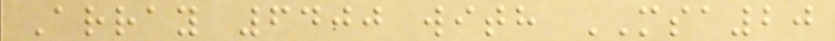Array 6400 with MSA20
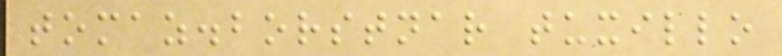tomaz.borstnar tuxillo
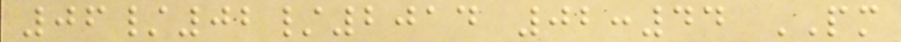06/02/2014 02:44 PM
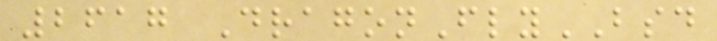2617 DragonFlyBSD
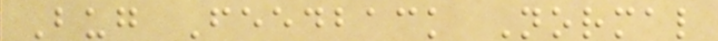Bug Feedback Normal
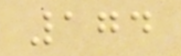174
